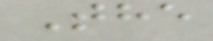The
